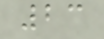23
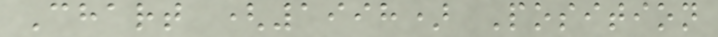Chart (1998) Position
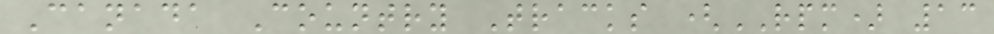Canada Country Tracks (RPM) 13
